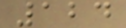124
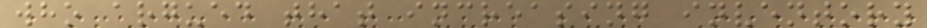who argued that increasing inventory
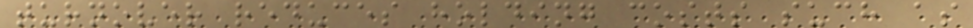turnover reduces holding costs such as
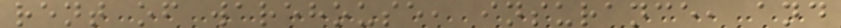rent of warehouse, insurance, and
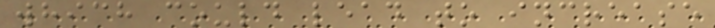which could lead to increase
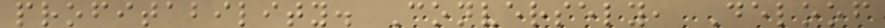profitability. Conversely, Deloof
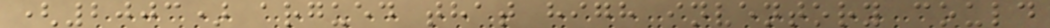(2003) argued that high inventory could
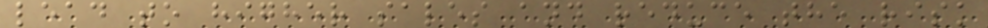lead to higher sales and reduce the risk
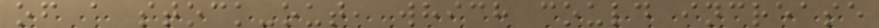of a stock-out, which could increase
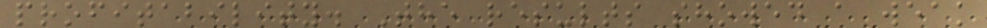profitability. The results showed a weak
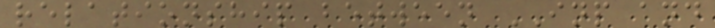relationship between INP and
